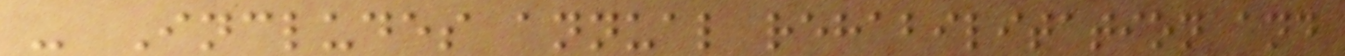- Includes annual rehabilitation and
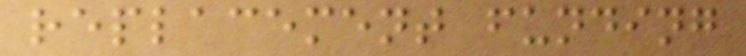replacement funding
